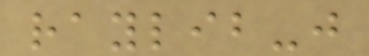raylib-j
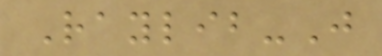Raylib-J
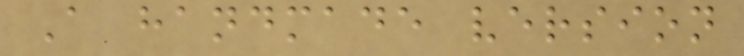A handmade version
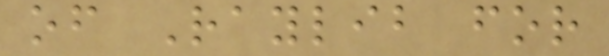of Raylib for
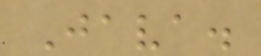Java.
